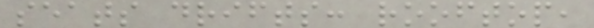seats drifts: rooftop,
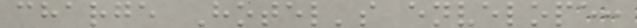charge Hotel's envelope:
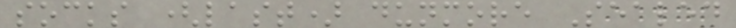socks (last) dunmore Sealed
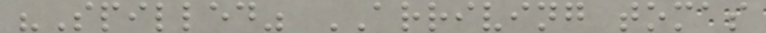"Spilled" ARRIVING tomas
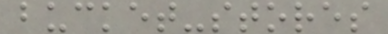bucket-stores
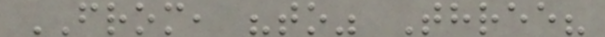FROM, "to" Three?
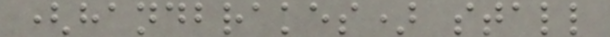(handbrakes) stall
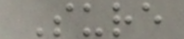Sure
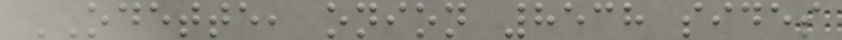ODETTE, onion 8538 sides
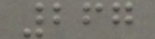267
